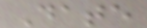Date
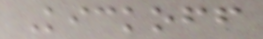Kickoff
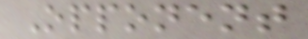Opponent
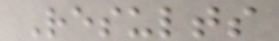Results
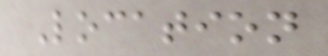Location
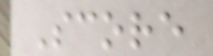Score
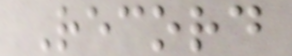Record
